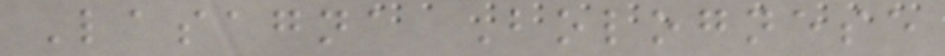Lasagna Bolognese
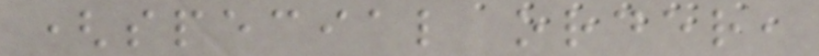(special order,
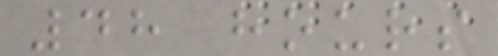48 hours
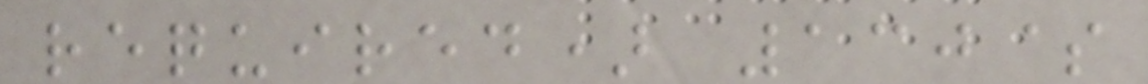required) 130$
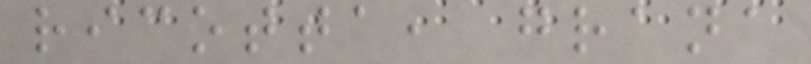ricotta, grana
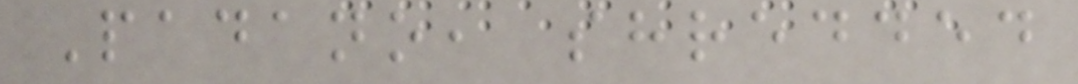Padano, shredded
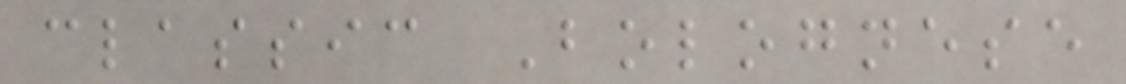classic Bolognese
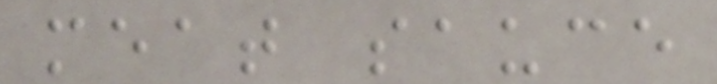meat sauce
